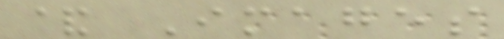& Images
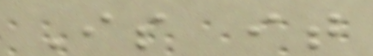Is it
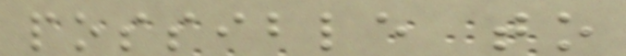possible to
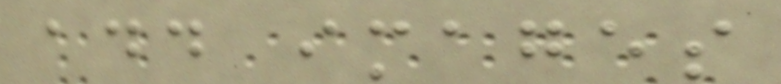add images
